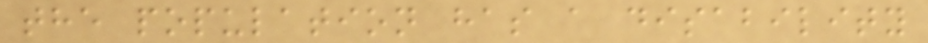the population has a disability
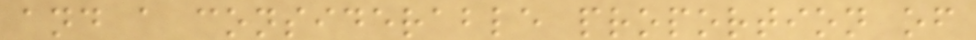and a considerable proportion of
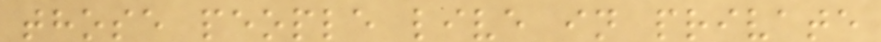those people live in private
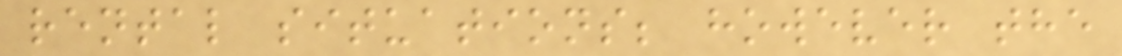rental situations; however the
